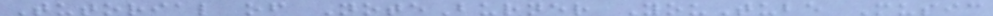Tutorial of NoteBurner YouTube Music
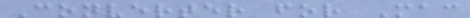Converter for Mac
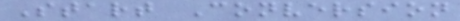Start Conversion
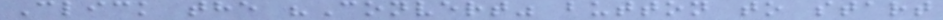Click the "Convert" button to start
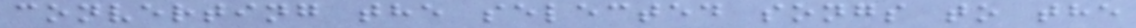converting the selected songs to the
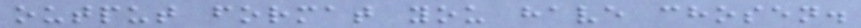output format you have chosen.
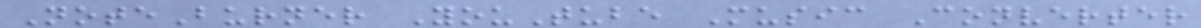NoteBurner YouTube Music Converter
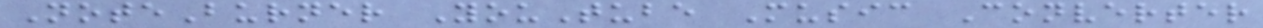NoteBurner YouTube Music Converter
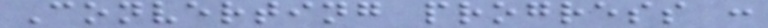Converting progress :
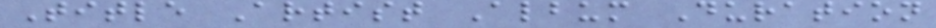Title Artist Album Duration
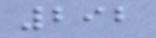292
